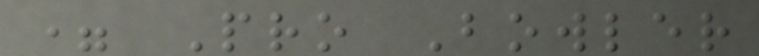= Pro Bowler
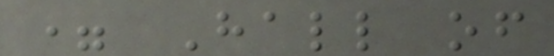= Hall of
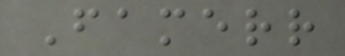Famerr
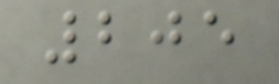205
